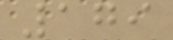179
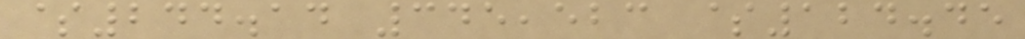$244.14 345,523 $124.45
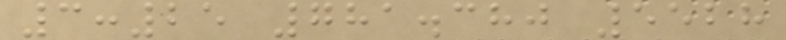3:25 781.380 5528
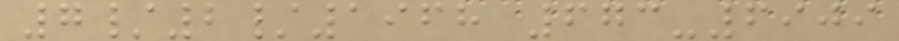7/2/1968 673-6909
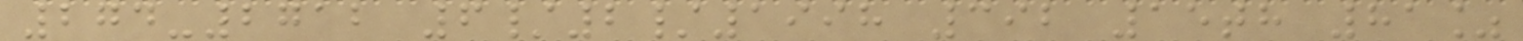274-2712 6/2/1998 392 15th 81%
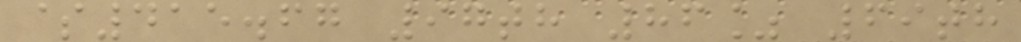$415.67 97th 86% 69th
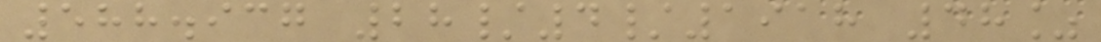588.937 28/4/1918 48%
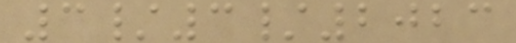3/3/2023
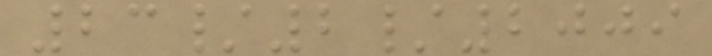23/2/2009
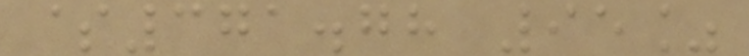$371.78 95%
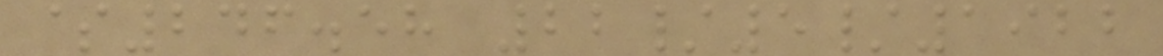$246.58 22/5/1922
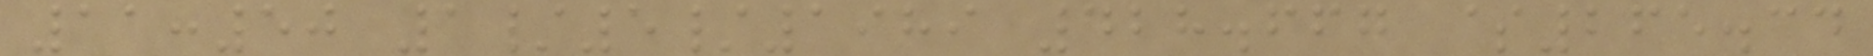11:50 1/5/1989 428.667 $265.34
